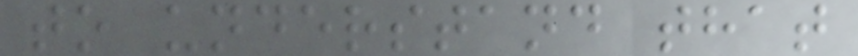to understand that
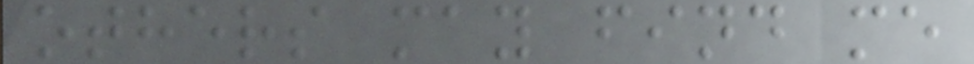others may find me
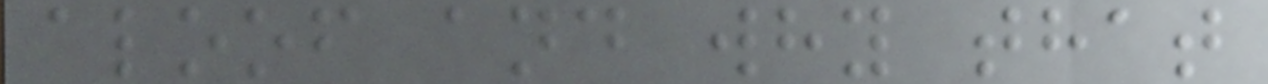aloof and why that
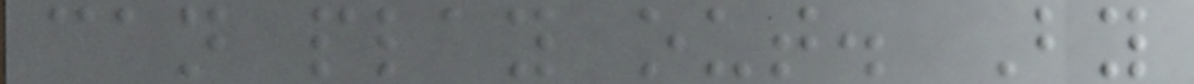can play out. By
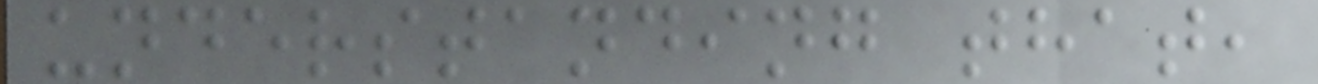understanding that,
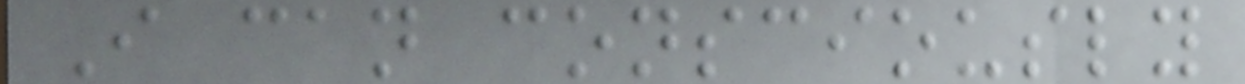I can consciously
